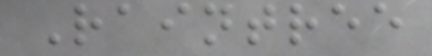Raintree
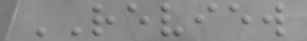REVIEW
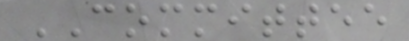COMMITTEE
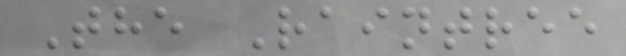The Raintree
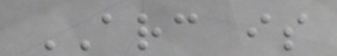ARC is
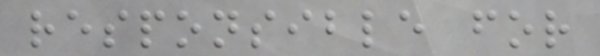responsible for
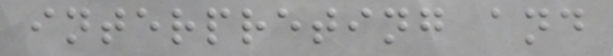interpreting and
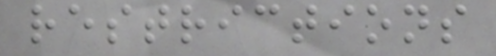restrictions
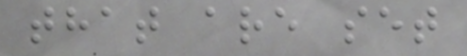that are set
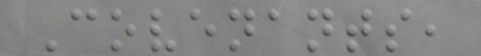Covenants,
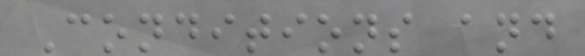Conditions and
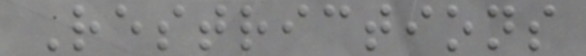Restrictions
